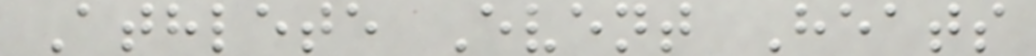Athlete Event Heats
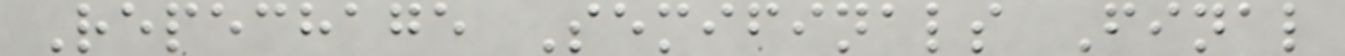Repechage Semifinals Final
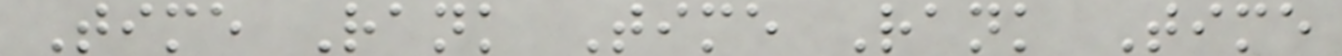Time Rank Time Rank Time
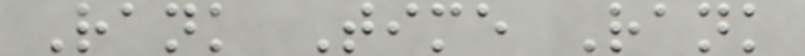Rank Time Rank
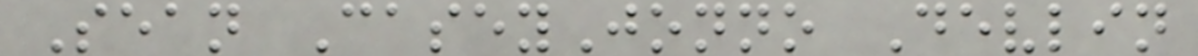Sean CaseyJonno Devlin
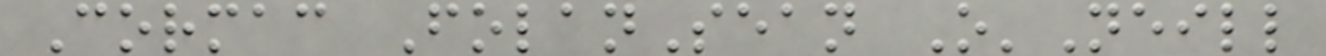Cormac FolanSean O'Neill
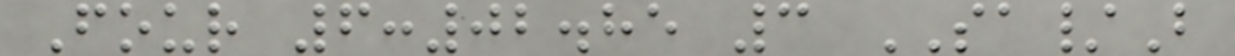Four 6:02.85 3 SA/B
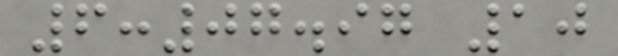6:07.97 10
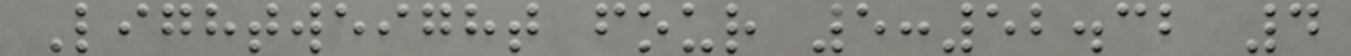Lightweight four 5:52.32 4
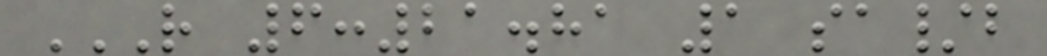R 6:21.81 1 SA/B
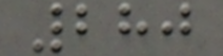280
